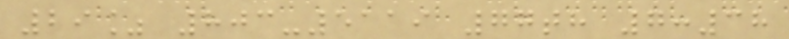29% 803-5119 77th 7:38
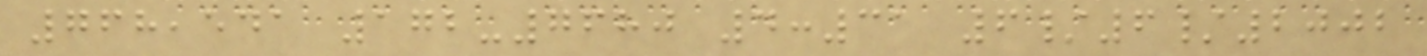768,541 172-7680 4:31 6/6/2002
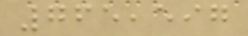765,597
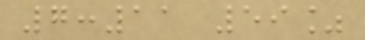7:11 59%
